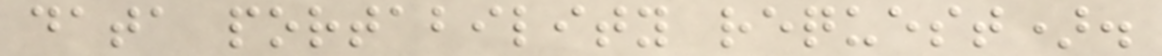data portability request).
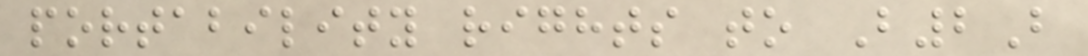portability rights to B2B
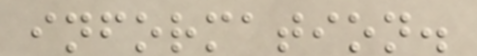information.
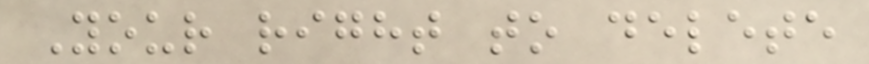Your right to delete
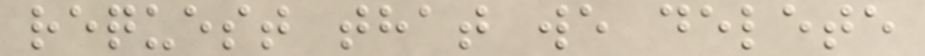request that we delete
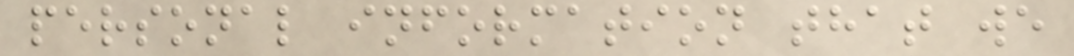personal information that we
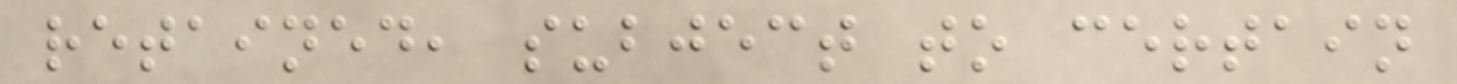retained, subject to certain
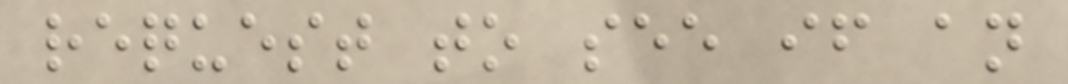request to see if an
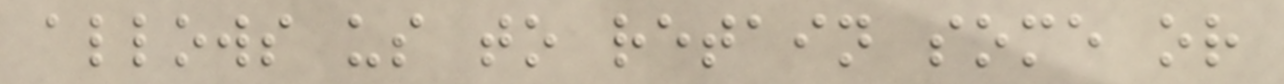allows us to retain some or
